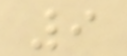9
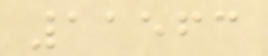11563
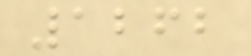1262
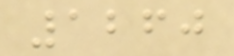1260
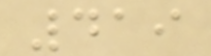419
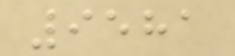9581
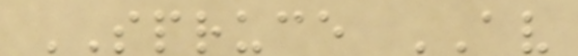SPRUCE AV
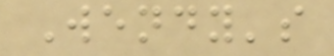Wendy's
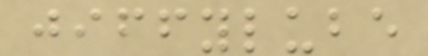jiffylube
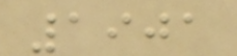1901
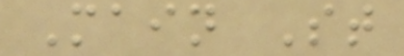Main St
